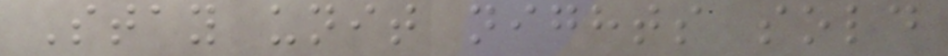Stay unit nights sold
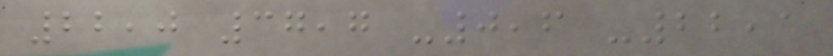22,0 37,7 -0,6 -22,1
